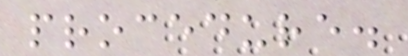procedure.
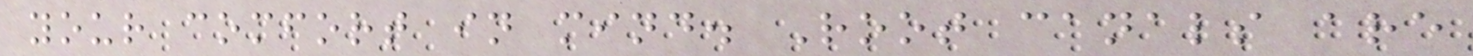your comfort in mind. Root canals are
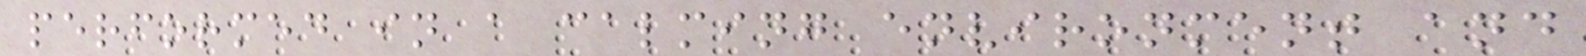performed in a calming environment and
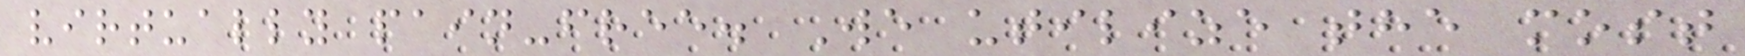virtually pain-free. We utilize the most
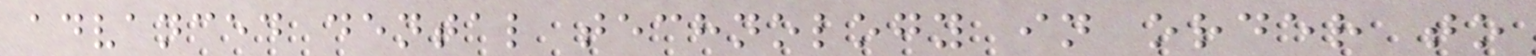advanced dental technology in order to
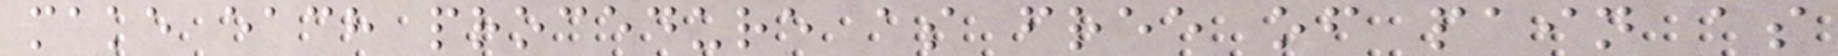make each procedure as free of pain as
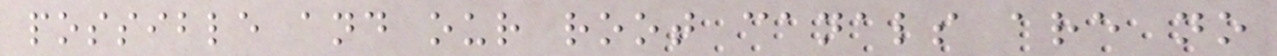possible and our root canals are no
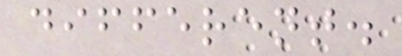different.
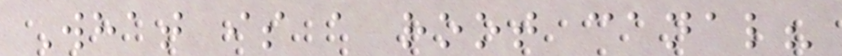What is a root canal?
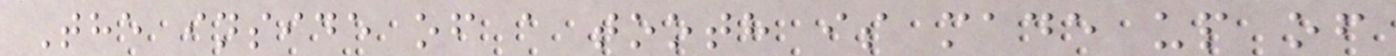The inside of a tooth is made up of
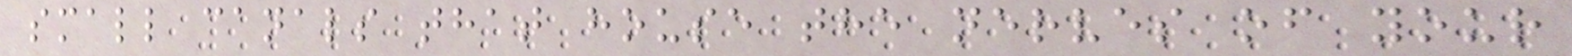small canals that house the nerves of your
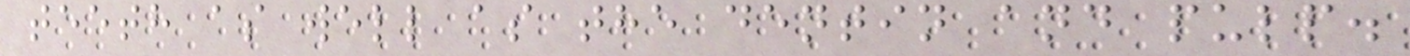teeth as well as the dentin and pulp.
